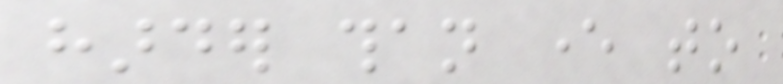harder than ever to
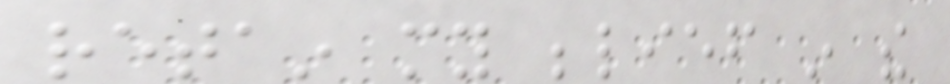retain my belief in the
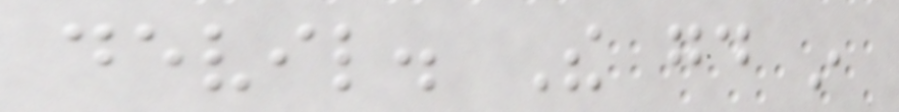devil. The good in
